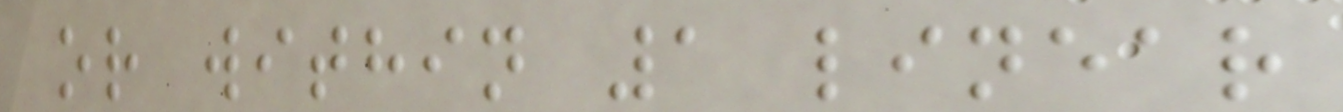or within 1 linear
